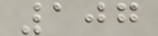107
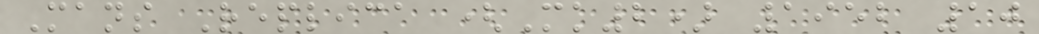Mans Replica (Mk2) 1952 10
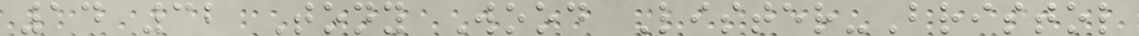14 32 Tony Wood Lister-Bristol
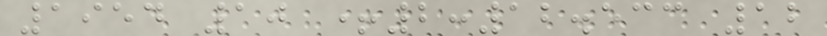1954 10 +2:12.533 12
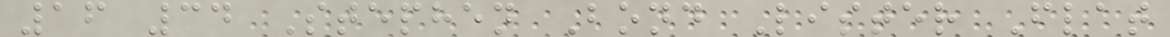16 34 Stephen Bond Lister Flat
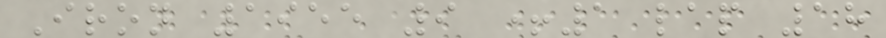Iron 1955 9 +1 lap 18
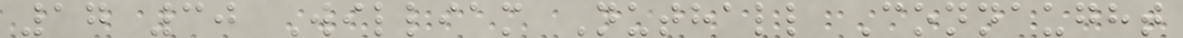17 30 William Nuthall Connaught
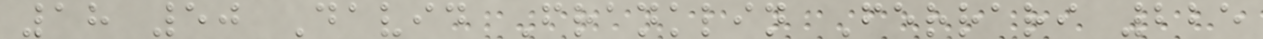18 50 David Franklin Ferrari 225
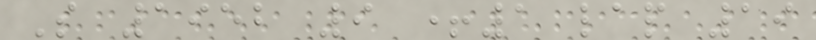S 1952 9 +1 lap 19
